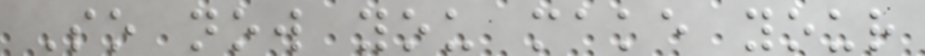So now you make your
